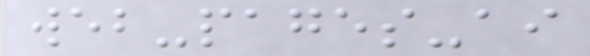web-pages-ai
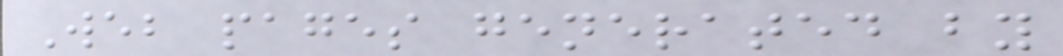Web pages generated by
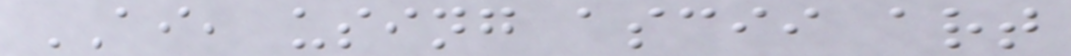AI, using ascii art
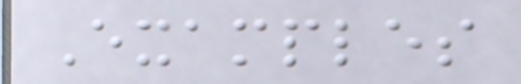Examples
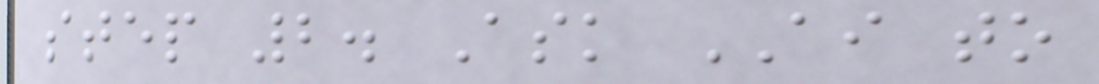step 2. Ask AI to
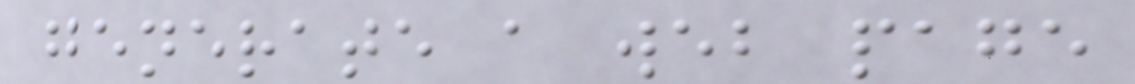generate a web page
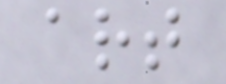art
